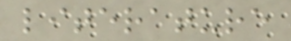literature
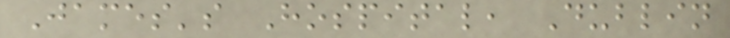James's Hospital, Dublin
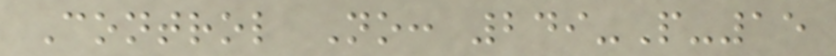Control No: 249-P-15
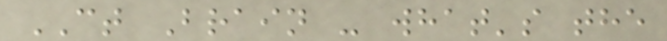CT Brain - what's the
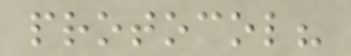protocol?
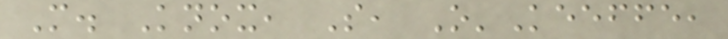M. Knox, S, O'Keeffe,
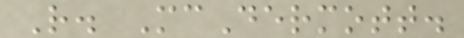R. McDermott.
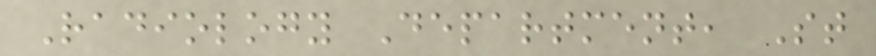Radiology Department, St
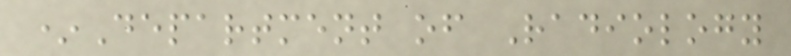*Department of Radiology
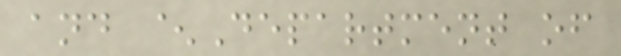and ^Department of
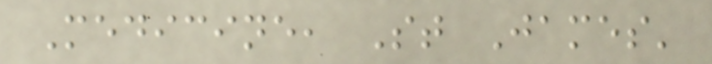Medicine, St James'
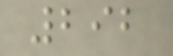292
